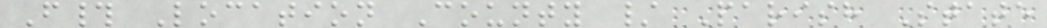F# Location County / Parish State
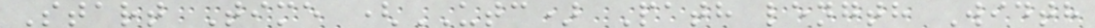Start Time (UTC) Path length Width
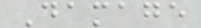Damage
